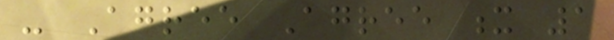- Agree Agree x 1
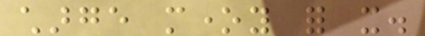charge money for it.
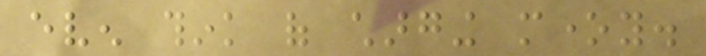even think of charging money.
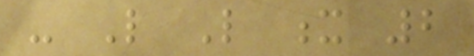- Like Like x 2
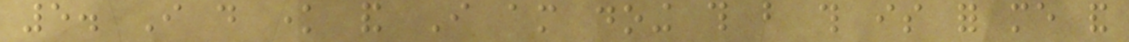5. I do know and I am doing this but this is for me and
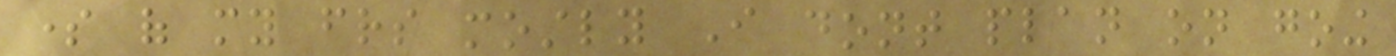some of my friends mostly I dont plan on going
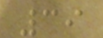39
